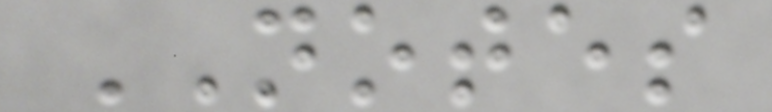NOTES
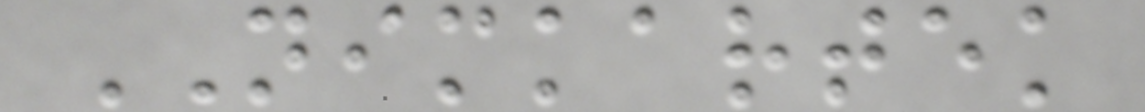NIMKARTEK
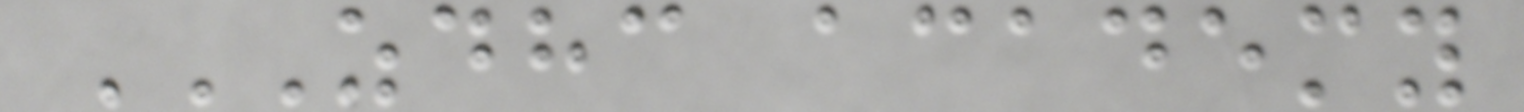ZDHC ACADEMY
